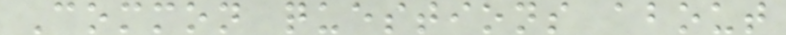Common questions about
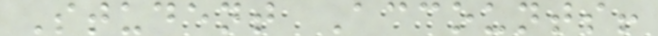Student Accounts!
